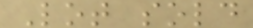Lot sold
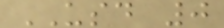USD 0
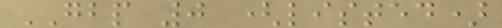GBP 0 (listed)
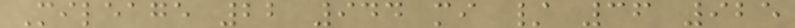Mileage 22 944 mi / 36 925
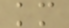km
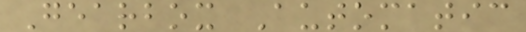Gearbox Automatic
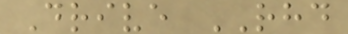Drive RHD
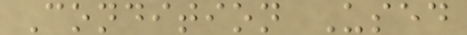Condition Used
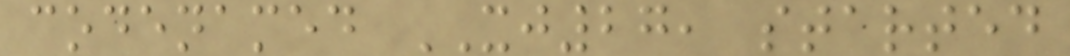codenamed XJ27, started
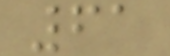61
